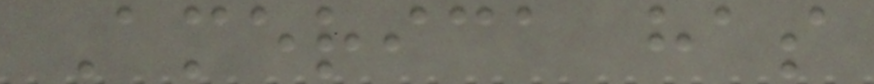America has
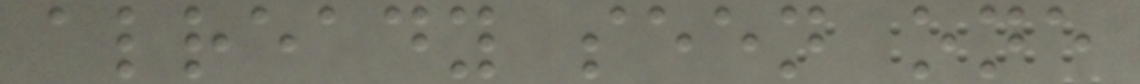already seen one
